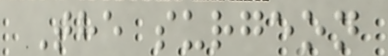The surgeon
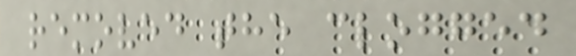removed the clogged
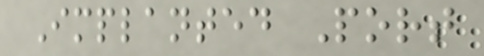Implanted Port
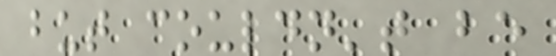but couldn't be
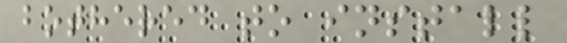bothered to install
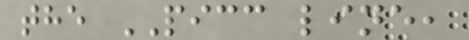the PICC line,
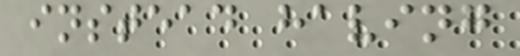instead having
